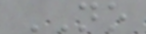NO
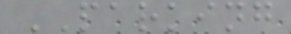PARKING
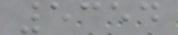5354
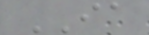IA
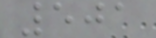501
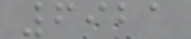6921
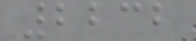2232
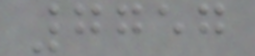7757
